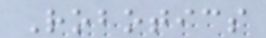Robotics
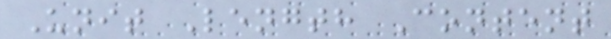Unit Length Content
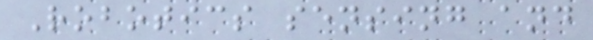Robotics sensing and
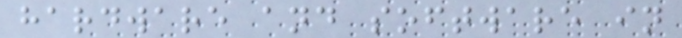hardware and software in
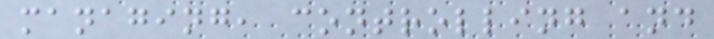managing, controlling and
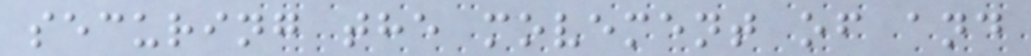securing the movement of and
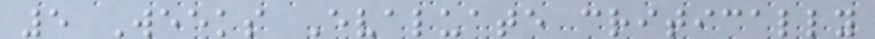5 Weeks Evaluate critically
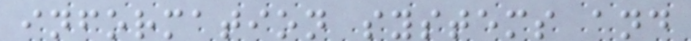information systems and
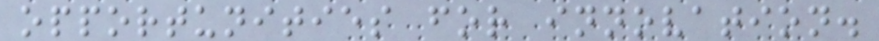opportunities for innovation.
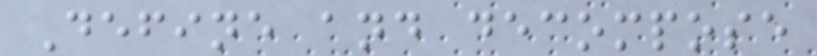Define and decompose
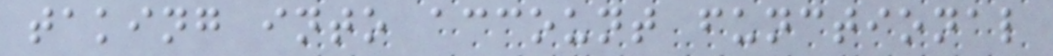taking into account functional
